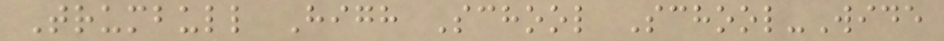Trumbull High School School-Wide
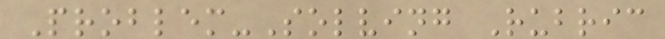Problem-Solving Rubric
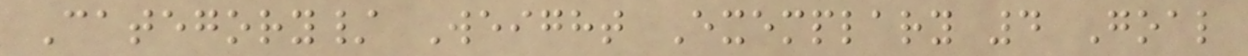Category/ Weight Exemplary 4 Goal
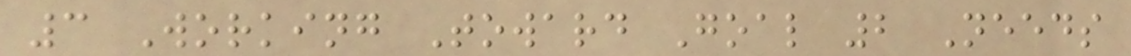3 Working Toward Goal 2 Needs
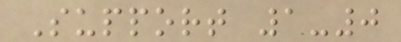Support 1-0
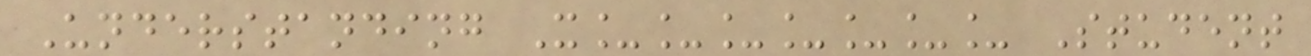Understanding X_______ Student
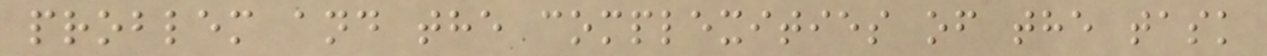problem and the complexities of the task
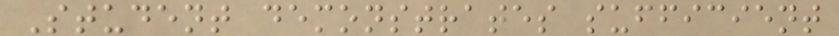Student demonstrates sufficient
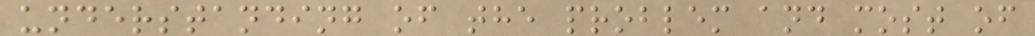understanding of the problem and most of
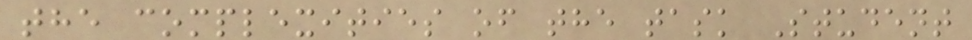the complexities of the task Student
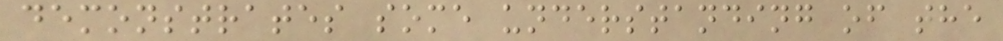demonstrates some understanding of the
